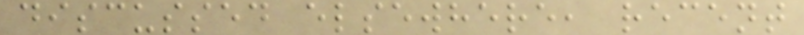discussed elsewhere, recent
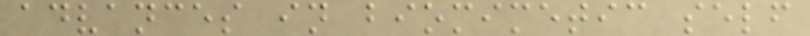advances in biomimetic self
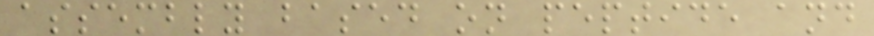assembly based on peptide and
